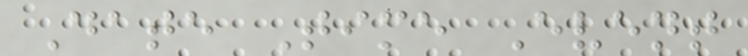Date Time Event
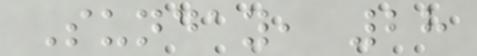Sunday, 28
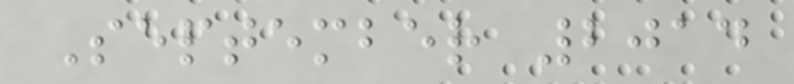September 2014
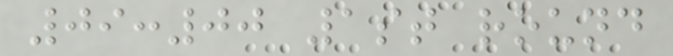09:00 1st round
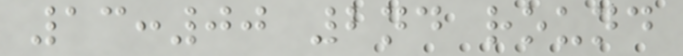13:00 2nd round
